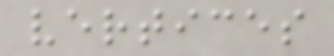vertices
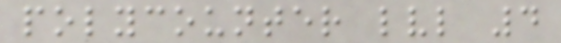polycounter lvl 4
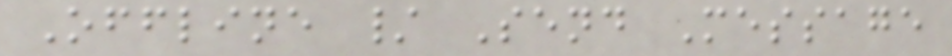Offline / Send Message
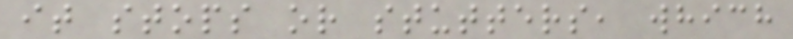it stops or stutters, which
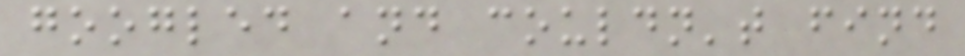googled and couldn't find
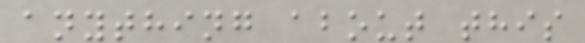anything about this
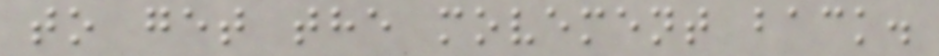to get the movement back.
